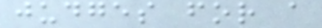judges for a
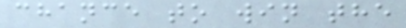chance to win the
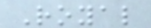Royal
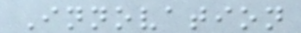Innovation
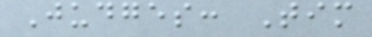Judges: Tim
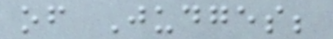of Judges;
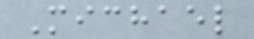Michael
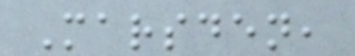Marsden,
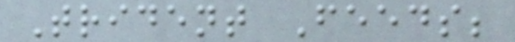Trident Feeds;
